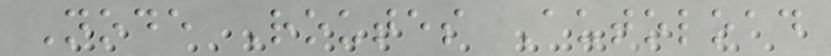Node Routes Autoload
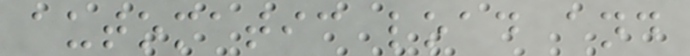automatic load and
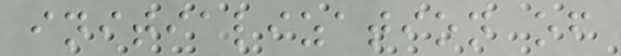initialization of
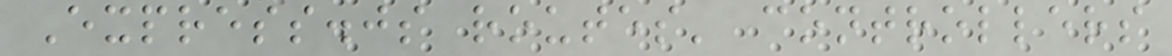Express.js routes' controllers
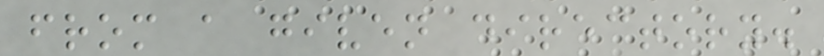from a given directory.
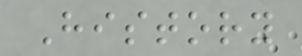History
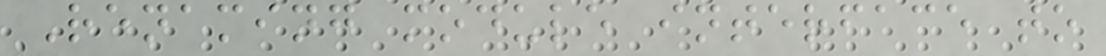Renaming module interface to
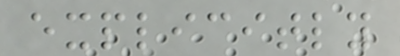explicitly
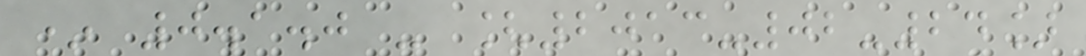* 0.1.0 - [2013-02-24]
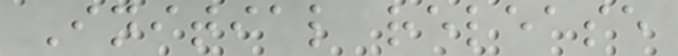Initial release
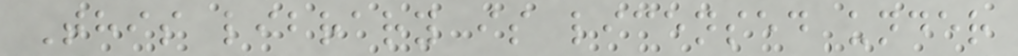This library is licensed under
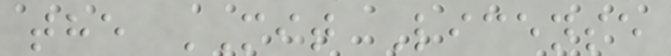the MIT License
